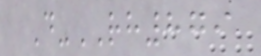D-RH879
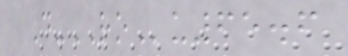D-ROu65.6
